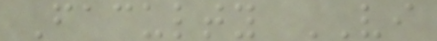Faculty VI
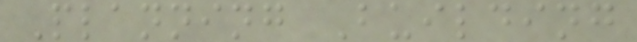Planning Building
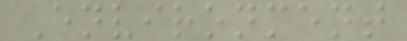Environment
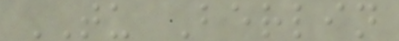TU Berlin
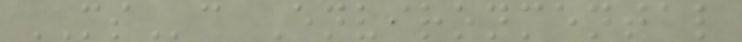MSc Environmental
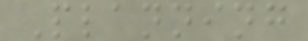Planning
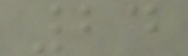24
